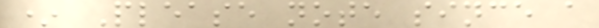* Please note since a
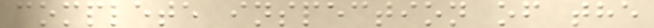complete inspection of the
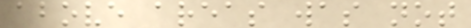above areas was not
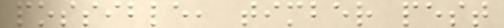possible, timber pest
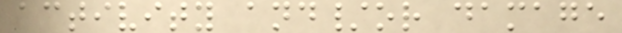activity and/or damage
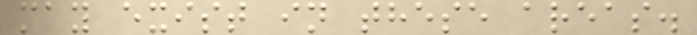may exist in these areas.
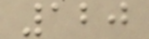120
